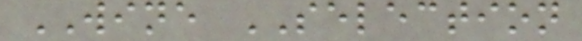WINE SELECTION
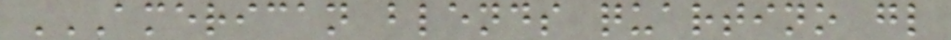AMERICAN BLENDS QUARTINO GL
